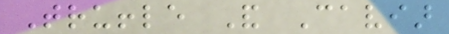Truffle And Caviar
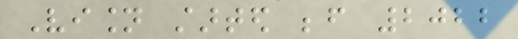Vision started before 2022
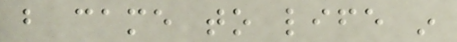but came to life in
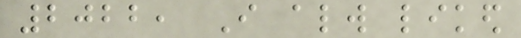2022, I always liked
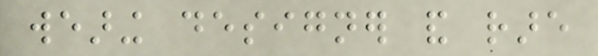wearing designer and rare
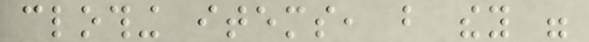clothing items, but they were
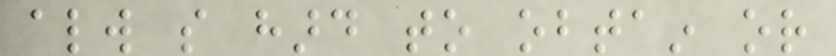always so hard to obtain or
